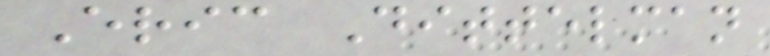Eric Dittelman
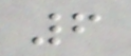6
